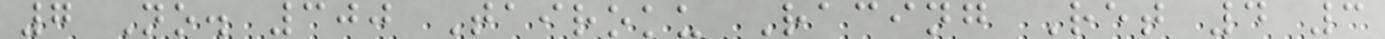7 No. 300 Tairoku Racing Ret 4 3
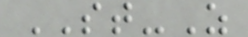ST-Z
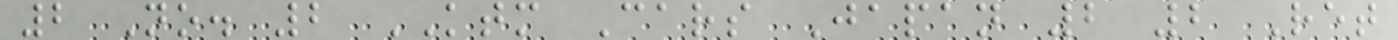2 No. 2 KTM Cars Japan 2 2 Ret
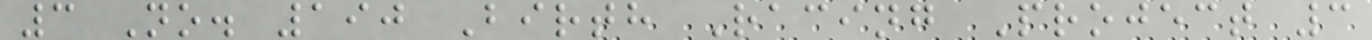3 No. 190 Birth Racing Project 3
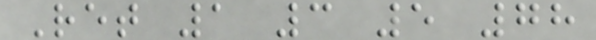Ret 1 3 5 78
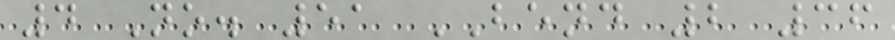4 No. 51 BEND 2 36
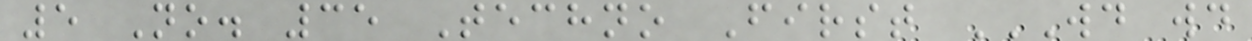5 No. 35 Techno First WD WD
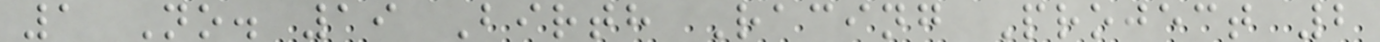1 No. 19 Birth Racing Project 2
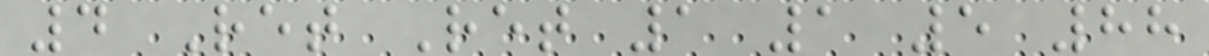4 Ret Ret 1 1 5 88
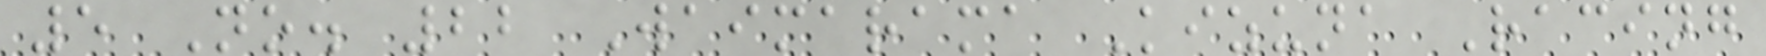5 No. 22 Waimarama Kizuna Racing
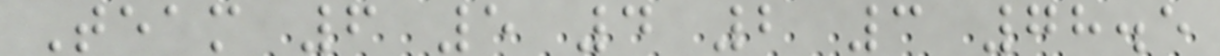Team 6 5 4 2 3 78.5
